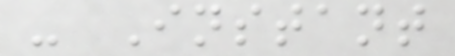- Instant
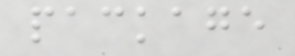package
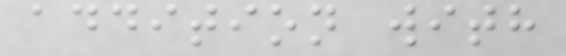addition with
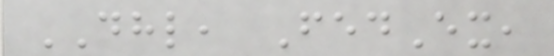DHL, FedEx,
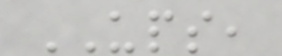UPS,
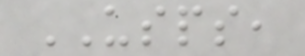USPS,
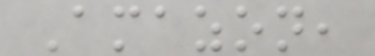Amazon,
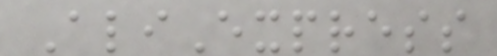AliExpress
